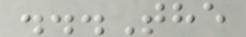...The
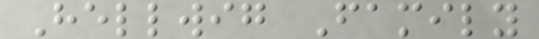Hellwig Family
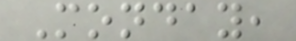Monday,
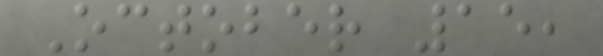October 15,
